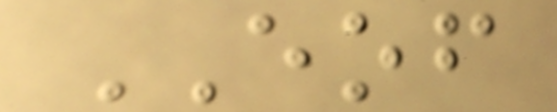EOF
